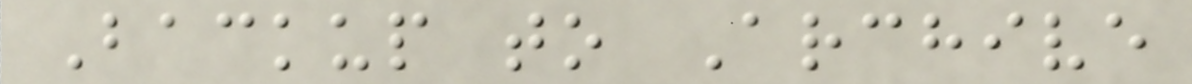Backup to Archive
